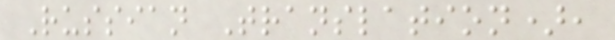Russian Translation),
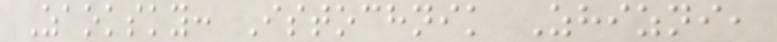Zaoksky: Istochnik Zhizni,
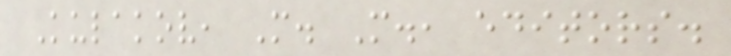Kulakov, M. M., editors.
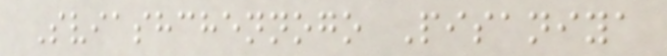Sviashchennogo Pisaniya
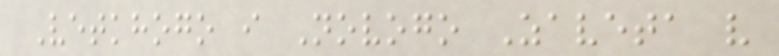Vetkhogo i Novogo Zaveta v
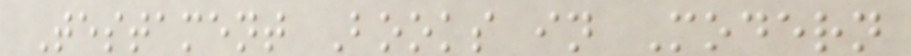Testament Books in Modern
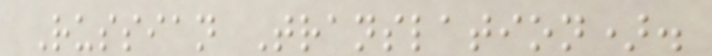Russian Translation).
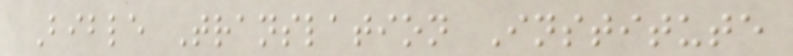Bible Translation Institute
